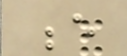e
